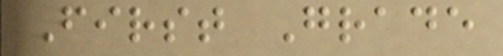First Grade
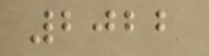2022
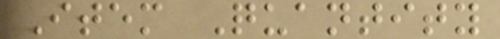Item Quantity
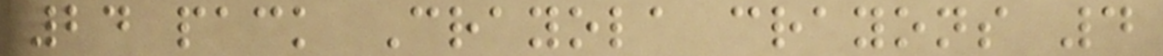24 pack Crayola crayons 4
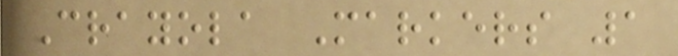Crayola Markers 1
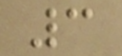3
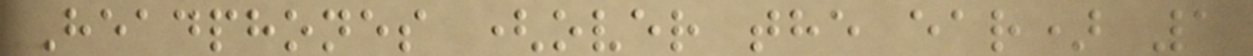Headphones (over the ear) 1
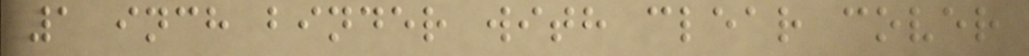1 inch binder with clear cover
